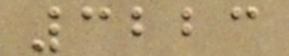3223
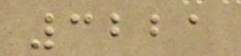3221
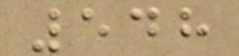548
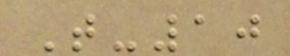T-10
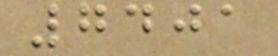7401
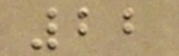22
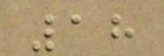18
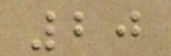20
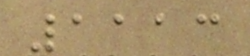1113
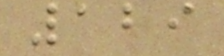129
